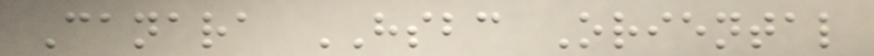Canara HSBC Oriental
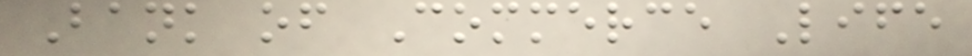Bank of Commerce Life
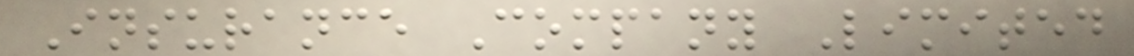Insurance Company Limited
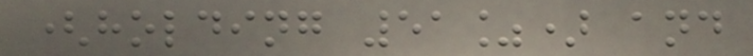(holding 51%) and
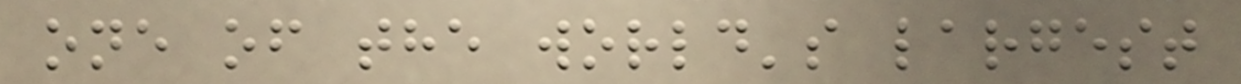one of the world's largest
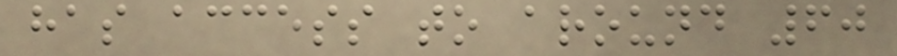has access to around 60
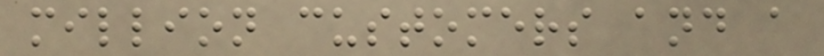million customers and a
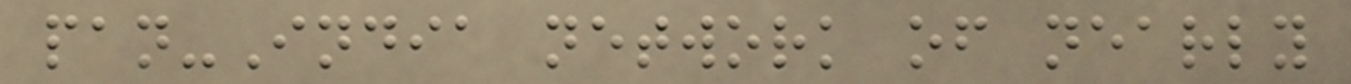pan-India network of nearly
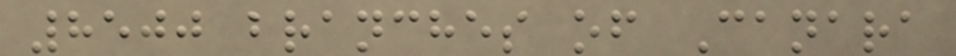8500 branches of Canara
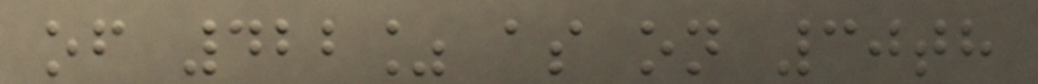of 422% as on 30th
